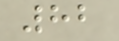82
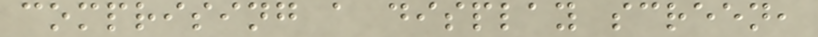comprising a display screen,
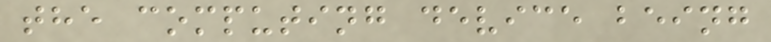the computing device being
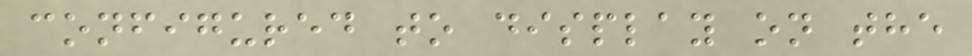configured to display on the
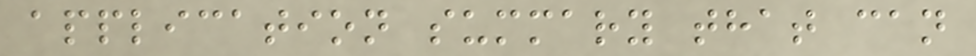application summary that can
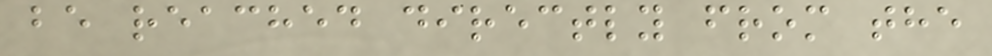be reached directly from the
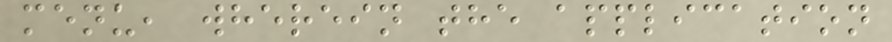menu, wherein the application
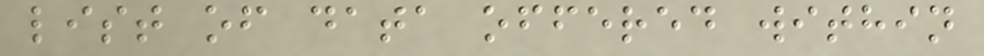list of data offered within
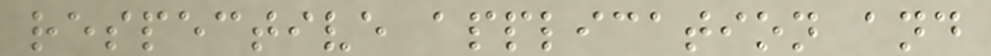respective application and
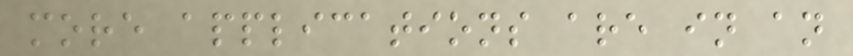more applications are in an
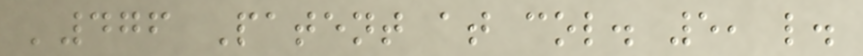'476 Patent at col. 5, l.
